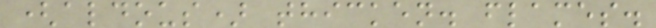(aldous) thicken. flames.
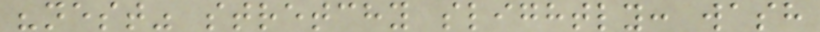"nest" stretchy slightly: wash
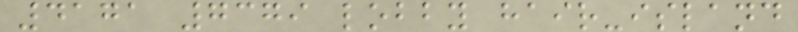4171 7379 lobby hair-island
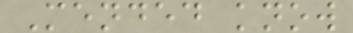Mended know
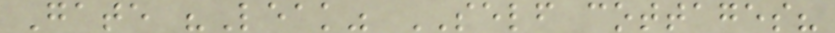Gate "Leak" SELF cottages?
